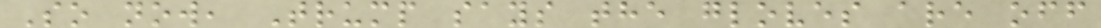So now, Trump says the gloves are off
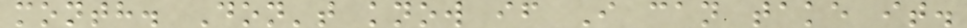month. Don't know if I can take it.
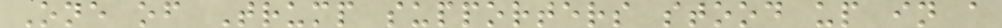One of Trump supporters stood up in a
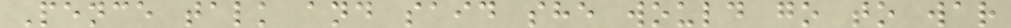Pence talk and said she would go to war
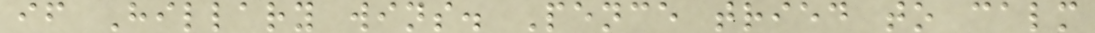if Hillary wins. Pence tried to calm
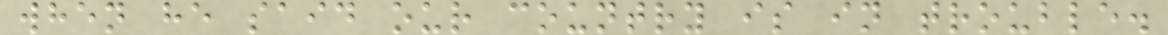when he said our country is in trouble.
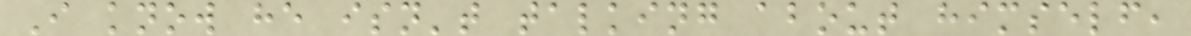I know he isn't talking about himself,
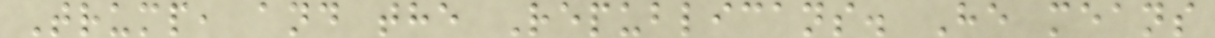Trump, and the Republicans. He means
